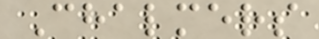Chalmers
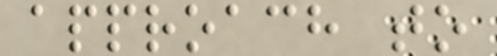approach to
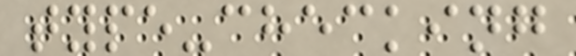type-checking
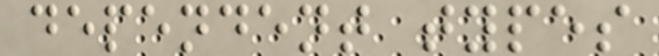dependent types
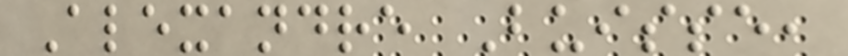Alexandre Buisse,
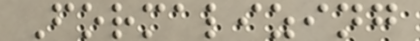Formalizing
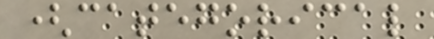(categorical
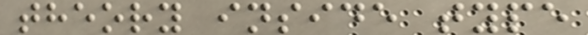theory inside type
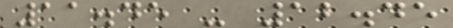11.45 - 12.45
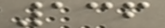136
